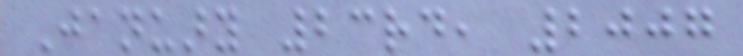January 23rd, 2007
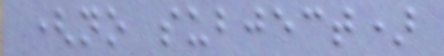(no subject)
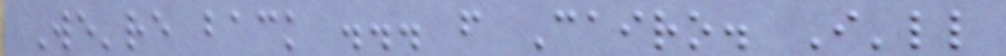We're back ... from Cairo. I'll
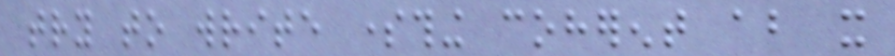try to write something coherent about it
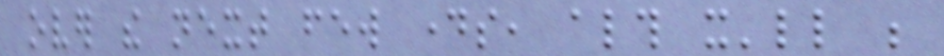over the next few days, although it'll be
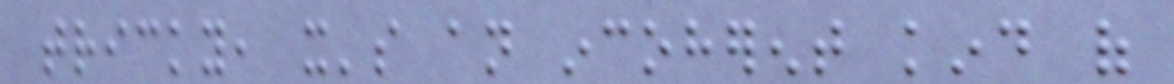tricky, it's an incoherent kind of
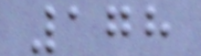178
